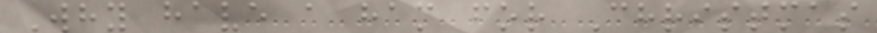Why have a ham for Christmas
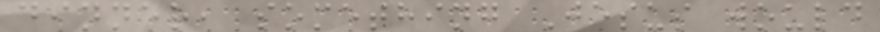dinner, something Jesus would
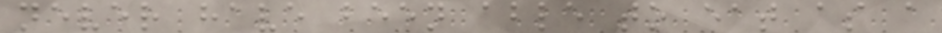never have been able to eat as a
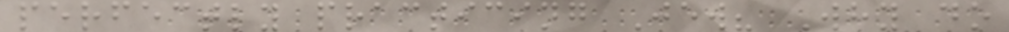perfectly practicing Jew? Why do
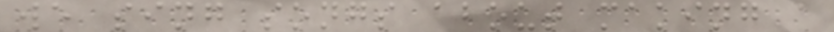we sing songs about making a
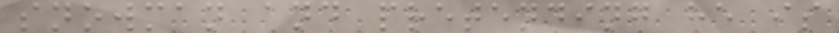snowman and pretending he is
